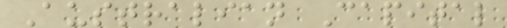Australian Capital
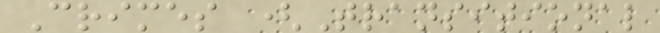Crimes (Transitional
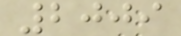2009
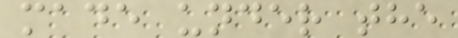made under the
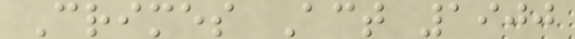Crimes Act 1900
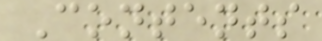Contents
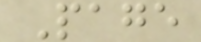Page
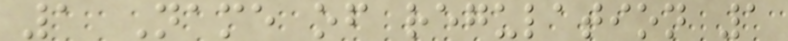1 Name of regulation 1
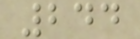244
